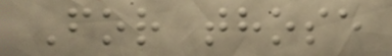For those
